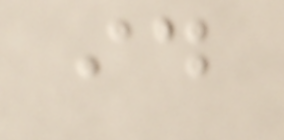id
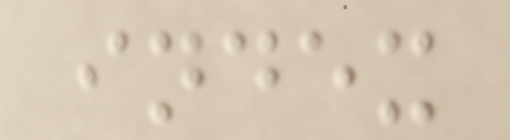index
